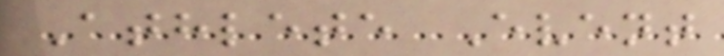Athlete Event
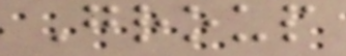Group
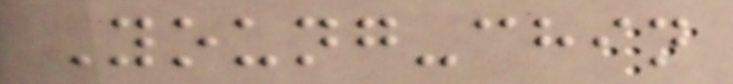Young-chin
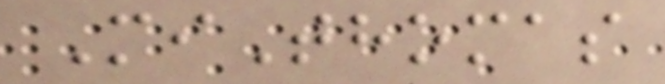MiThomas
